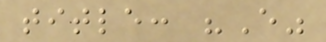title: "E"
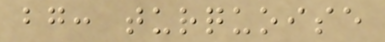bg: turquoise
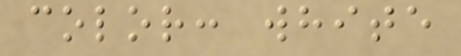color: white
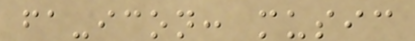fa-icon: music
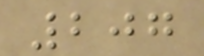207
